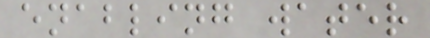enabling water
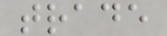trade
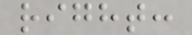right:
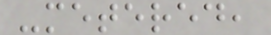-metered,
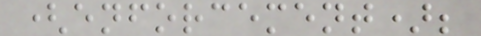(enforcement);
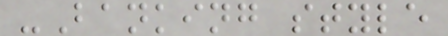-Banking style
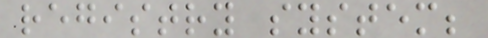registry system;
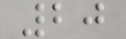20
